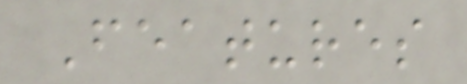Features
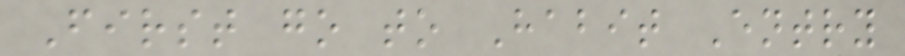First go to Habit Entry
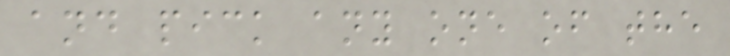and pick any one of the
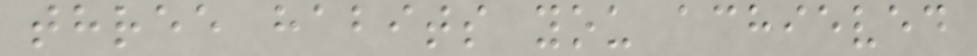three habits you achieved
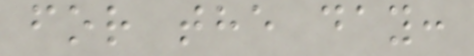for the day:
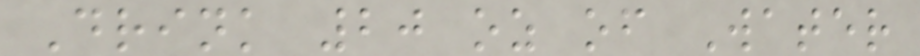Drink 20 oz of Water
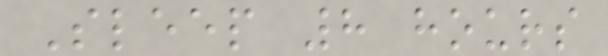Sleep 8 hours
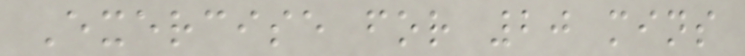Exercise for 20 mins
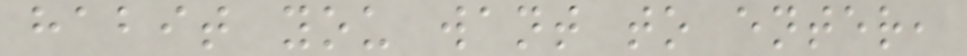habit you want to enter,
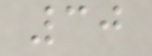30
